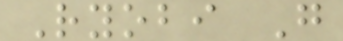Ryobi G
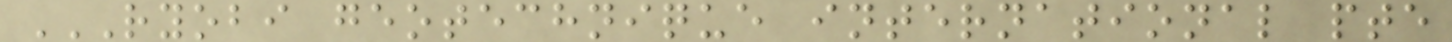RYOBI GEOTECHNIQUE INTERNATIONAL PTE
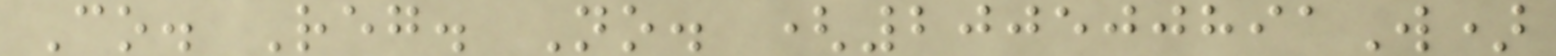Co. Reg. No. (200500891W)
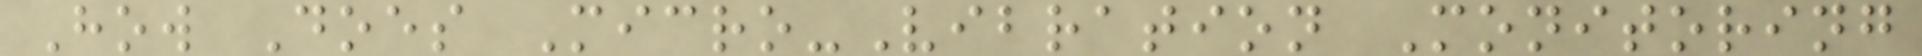How Does Micro-Vibration Monitoring
